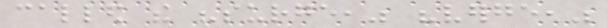called the "surge," "verge,"
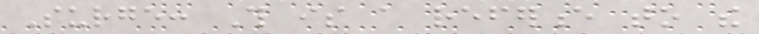Surge: This is a reference to the
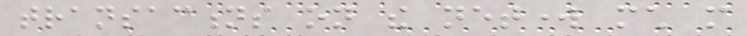transactions on the network much more
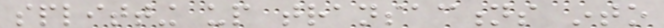splitting up transactions into
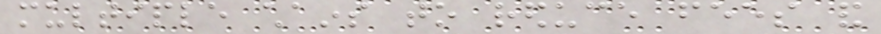multiple chains to reduce fees and
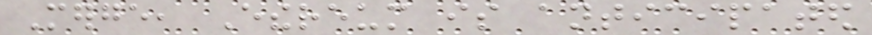Merge, Ethereum is anticipated
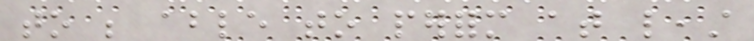to be able to perform at least
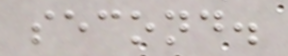second.
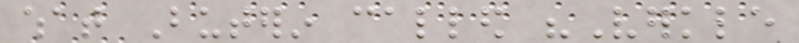what Buterin called "Verkle
